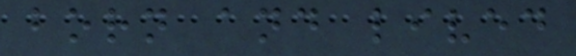born and lived
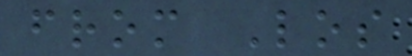from Los
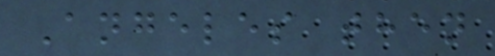Angeles then
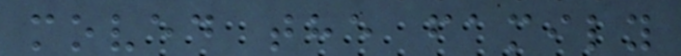moved the family
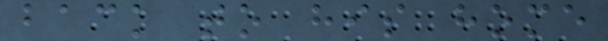back to his home
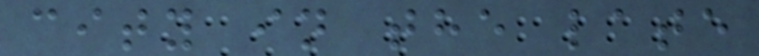city in the late
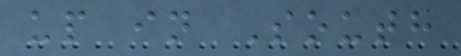up in South
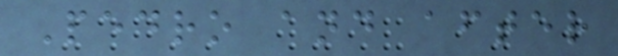Pedro and after
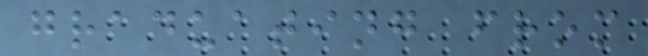graduating from
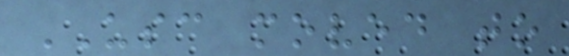USC moved to
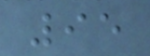95
